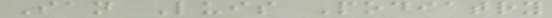San Luis Podiatry
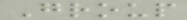Group
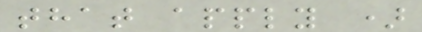that apply )
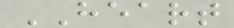HEART
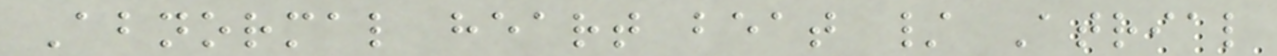Abnormal heart beat / Atrial
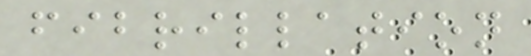fibrillation
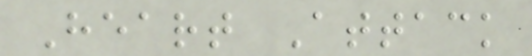Heart Attack
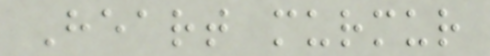Heart murmur
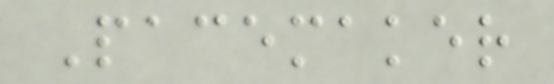Pacemaker
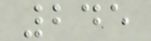245
